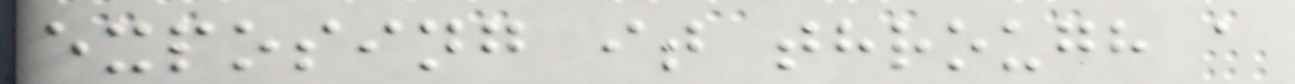exposing it through a
